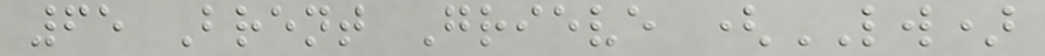65 Brent Grieve (LW)
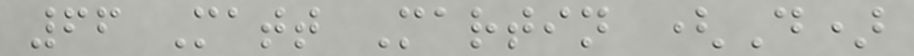66 Matt Martin (D)
